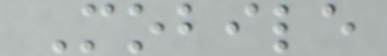Mobile
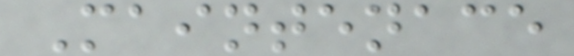Maintenace
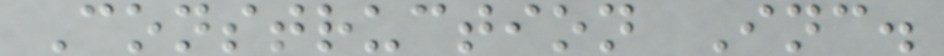Construction Inc.
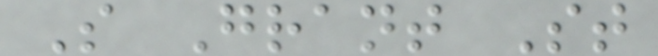S Grant St
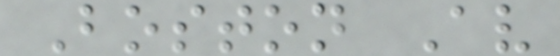Boston Av
